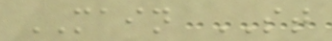MAIN ST
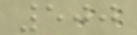500
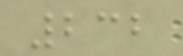232
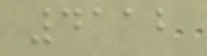4112
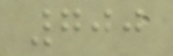700
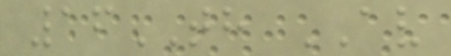16TH AV
